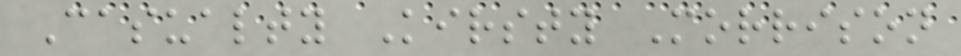Casualty Kirsty Morrison
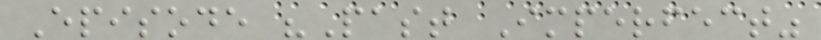Episode "Past Imperfect"
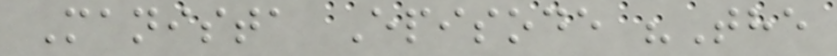Manista Episode "The
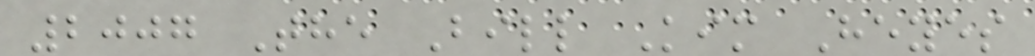2007 The Bill Kim Heyes
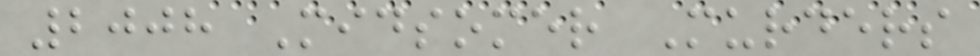2008 Midsomer Murders
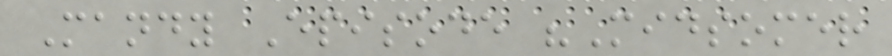Mandy Episode "Midsomer
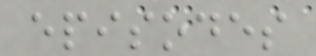episodes
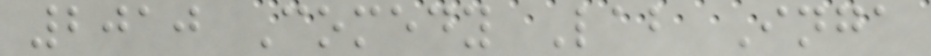2010 Comedy Lab Inga
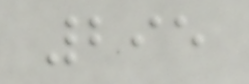295
